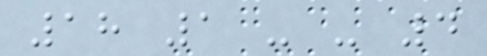18 1 - - 4
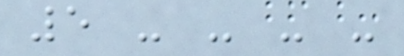5 - - - -
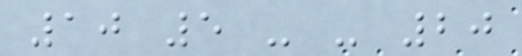10 5 - - 20
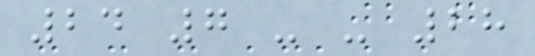24 7 - - 28
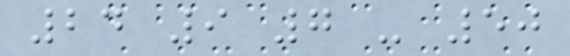24 9 7 - 50
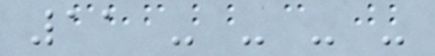11 - - - -
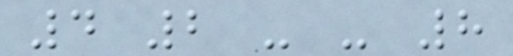4 2 - - 8
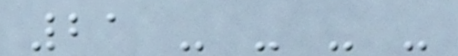21 - - - -
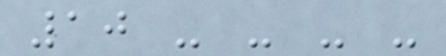10 - - - -
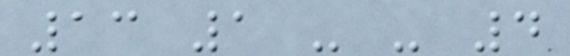13 1 - - 4
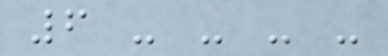6 - - - -
